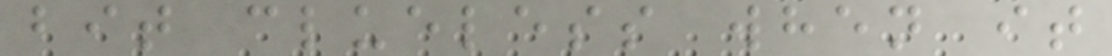bit clueless when it
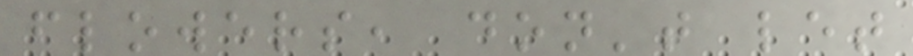flowers, don't let
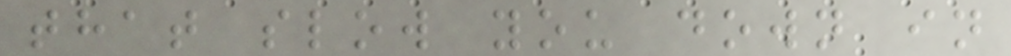that slow you down in
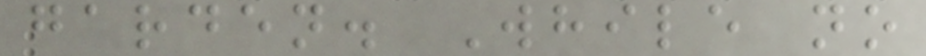garden. While no
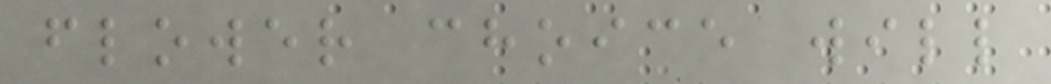flower choice will
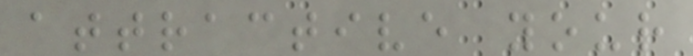attractive your
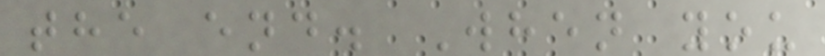the end. When you
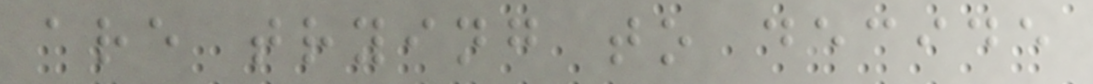are trying to decide
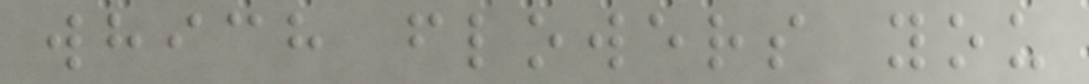which flowers you
